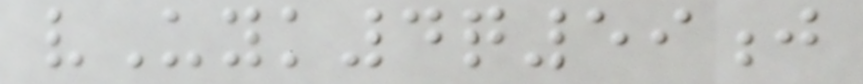vUyk4q59j
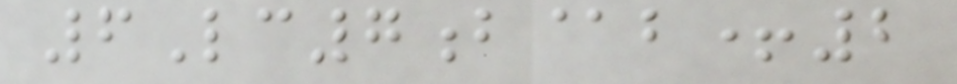6Lc7b@b+2
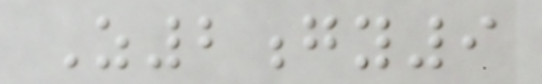Z2gy9
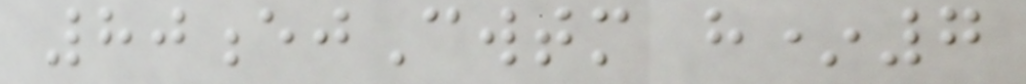80ejCwtm h*7
